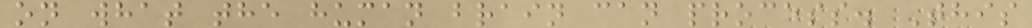on what the human brain can process. This
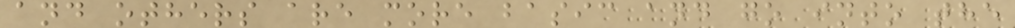and others are more basic and go into the
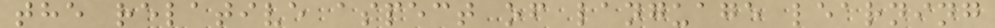the relative aspect of language learning
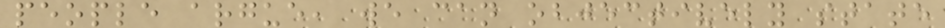people argue, we can objectively state
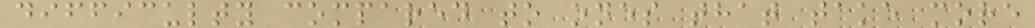difficulty compared to ones that take more
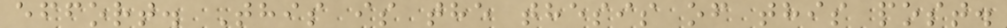effort. This is the thesis of this post.
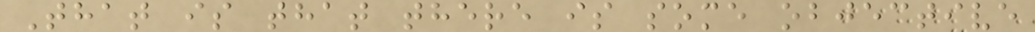That is that there is some objective
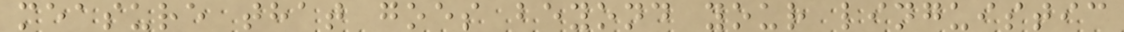measure that goes beyond your linguistic
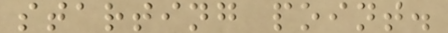starting point.
